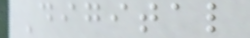Digital
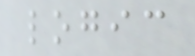logic
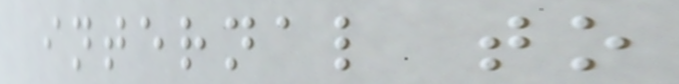internal to
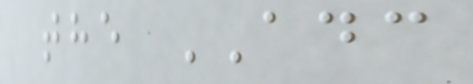the ADC
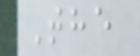The
